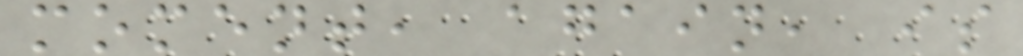moment, again, is
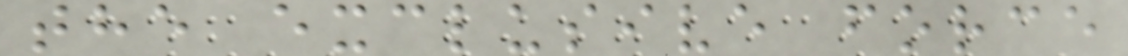the exclusive force
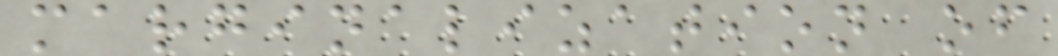marginalization of
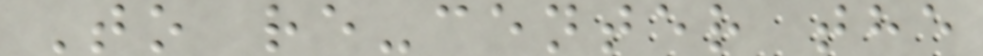To re-center the
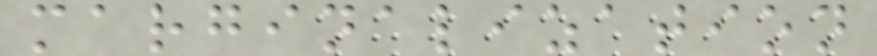marginalization
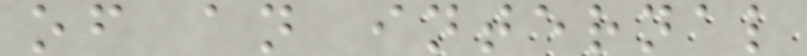of an internal
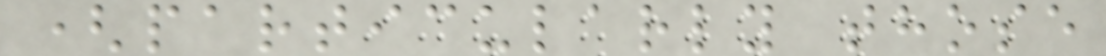(particularly those
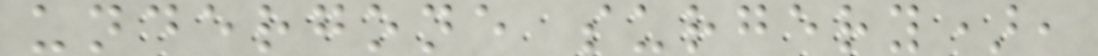undergone surgery),
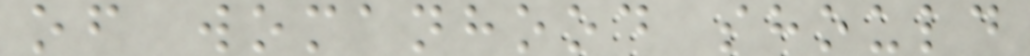of womanhood should
